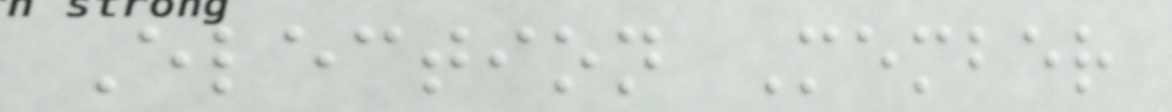Election Member
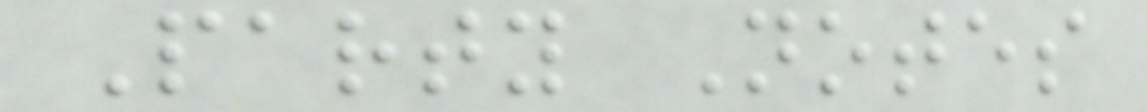Party Notes
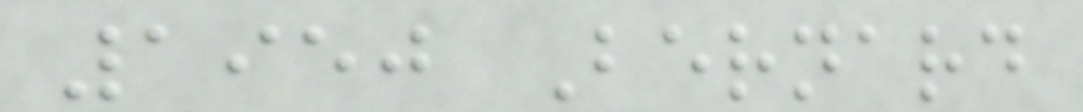1950 Bernard
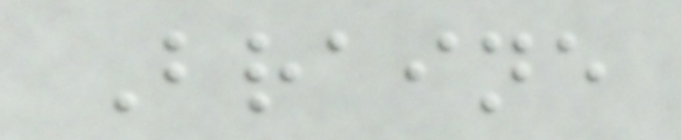Braine
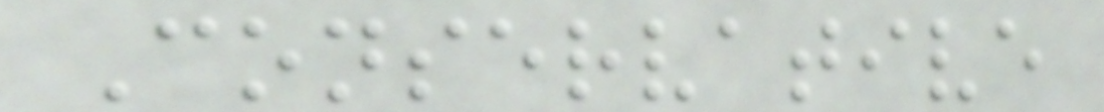Conservative
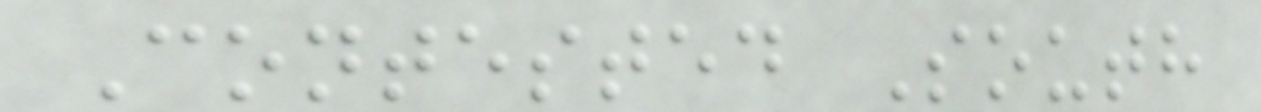Contested South
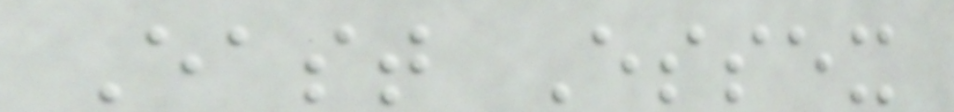East Essex
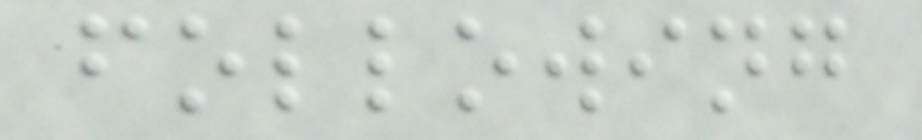following
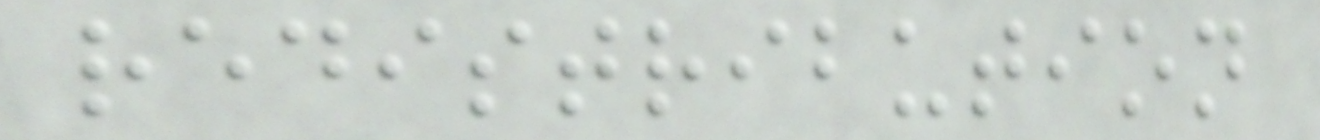redistribution
